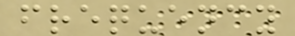frequency
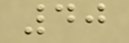40
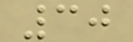30
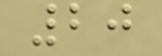20
